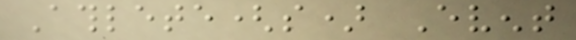Athlete(s) Event
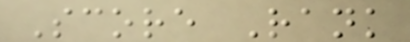Score Rank
